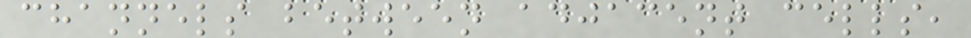channels between adjacent cells,
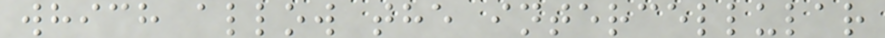which allow the intercellular
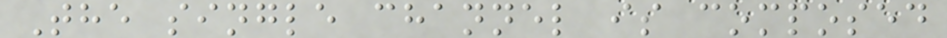The single channel is composed
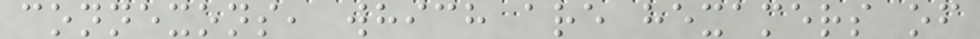connexons, which are hexamers of
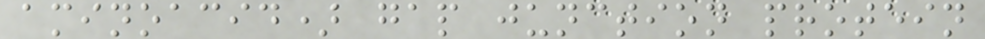aminoacid) gap junction protein
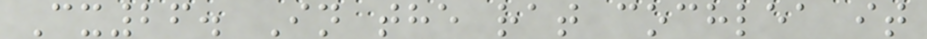Cx26. In the rat cochlea it
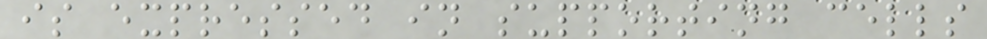is expressed in supporting cells
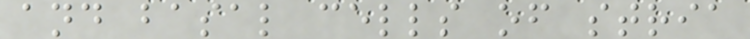and basal cells of stria
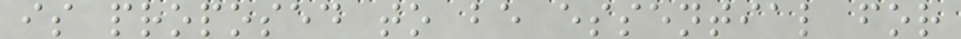is proposed to be essential for
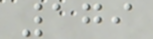179
